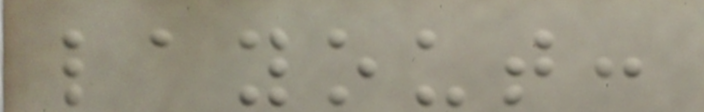layout:
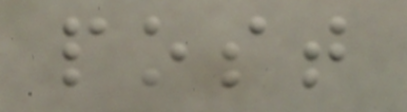post
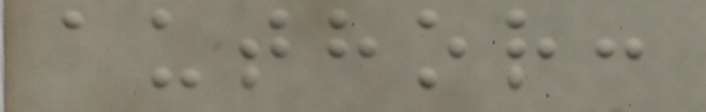author:
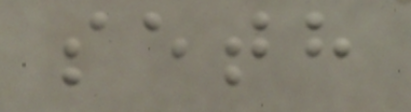seth
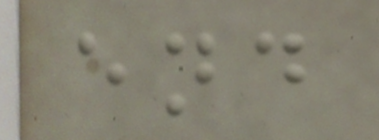end
